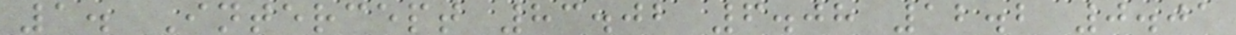1. Intercept 83.02 6.08 12.2 0.01
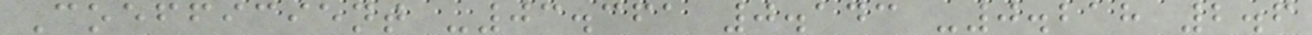Coefficient -03.361 0.143 -0.218 2.6
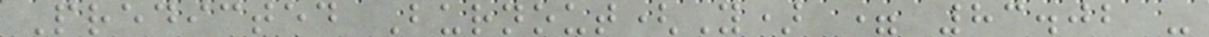Predicted Burnout(Y) = 83.02 -
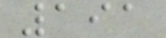191
